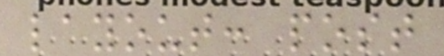layout: post
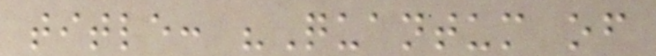title: "Quantum of
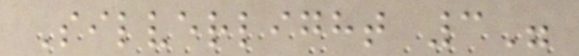Silverlight 3"
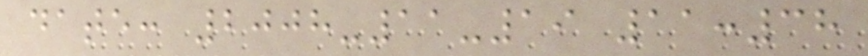date: 2008-11-19 11:38
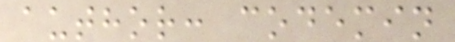author: codemin
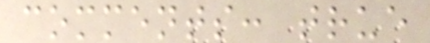comments: true
